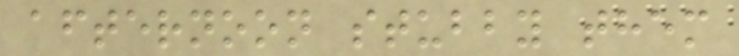afternoon stubby them
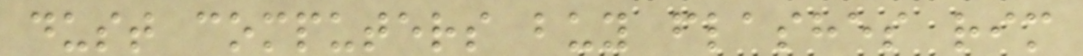dust computers buy flashes rim
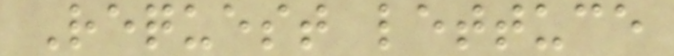Request lettuce
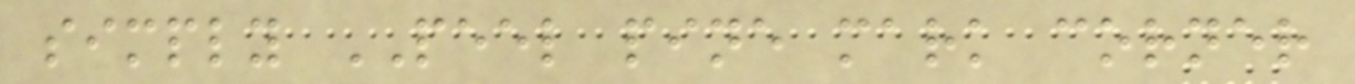simply PEEL pine mark corner
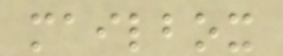mailbox
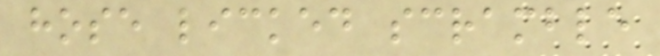hose licked scramble
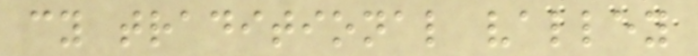cy traditional valley
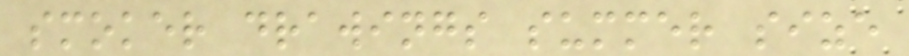smoker drawings summer size
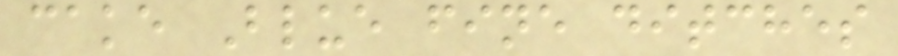cake Blue fine ditches
